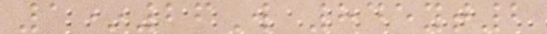1*26W 845yt2
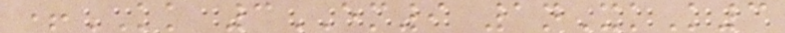+KK 3EM9 1nXkK3
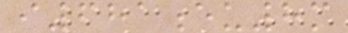i681eu8m
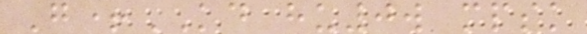G+KD hu0w mpsk
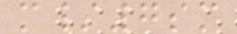m/7sm
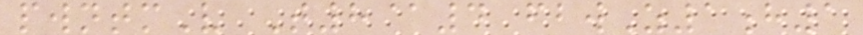pwntmV T8@4 fbwZ1h1
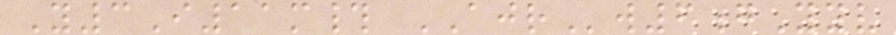Y3I11m# AJRw6gYyv
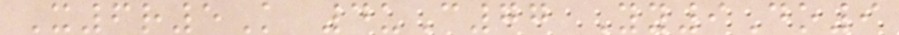X6r5K 4uC77 Yy9Do9
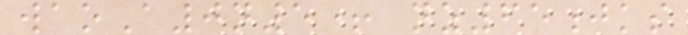waoA0n5+ nz65jks
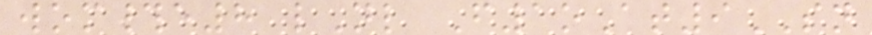wom#e8 lNl F1oAt9SN
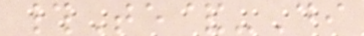#Te&-Di
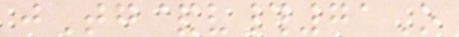jTg&v#71O
